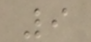9
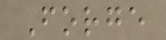Forge
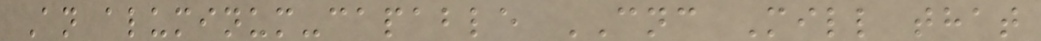An aluminum-capable CNC Mill that
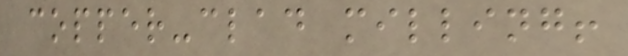copper-clad milling!
